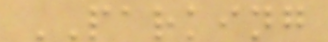PARKING
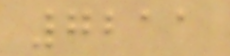7211
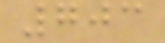703
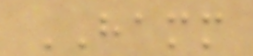HAMM
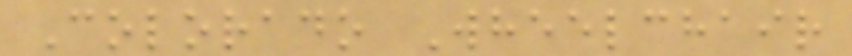Colorado Wheelchair
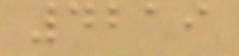4219
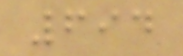694
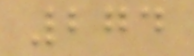274
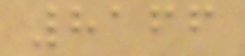8166
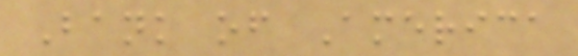Bank of America
